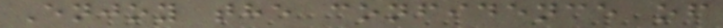Enjoy the confidence of
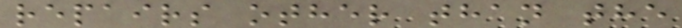repairs other than the
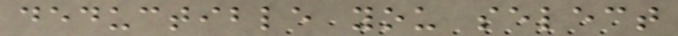deductible you select
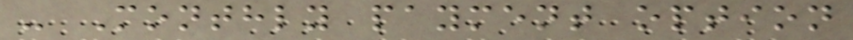- Monthly payment option
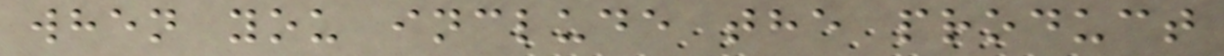when you include the product
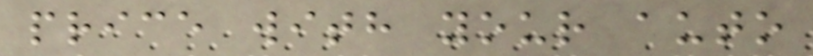price with your auto
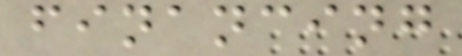financing
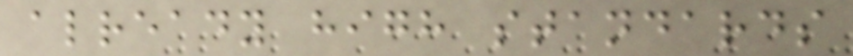already high standards
